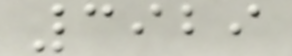3929
